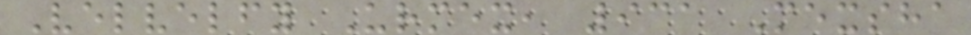Velvelfy Urmex, 931 Mexsha
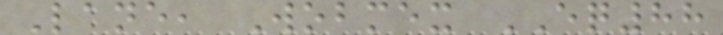Lane, Wobmex EQ88
